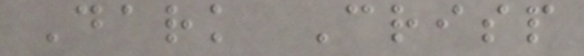Dark Crisp
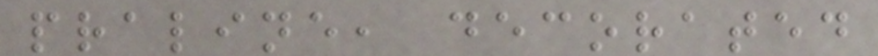praline, decorated
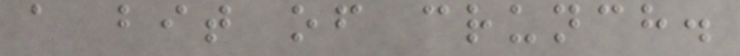a bit of crunch.
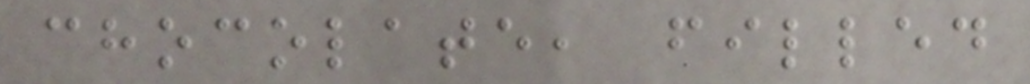chocolate, filled
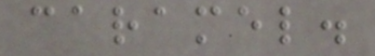caramel.
